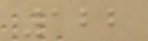122
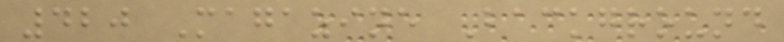420 Magazine Background
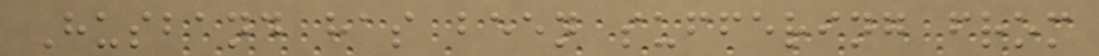Husband has been suffering from
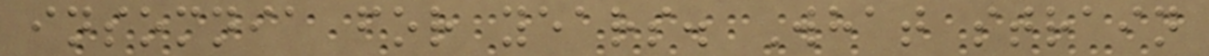insomnia for years. What strain
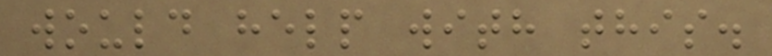would help with this.
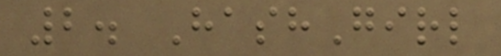2. HashGirl
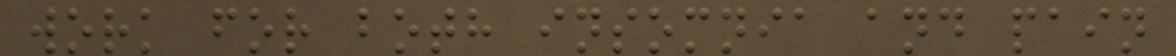work for both insomnia and pain
